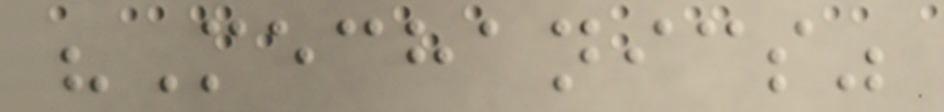"Mechanics"
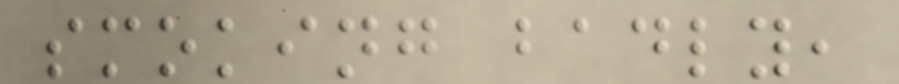smoking badly,
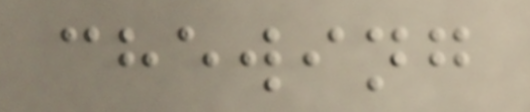chewing
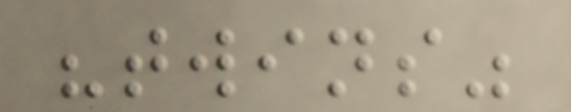"twins"
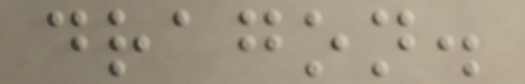dragon.
